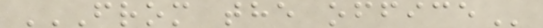FROM THE OFFICE
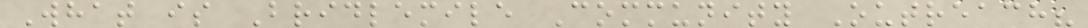What is Bridlemile Community Outreach?
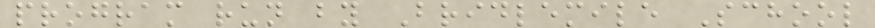program run by Bridlemile School
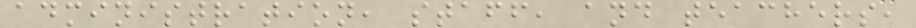administration, staff, and teachers,
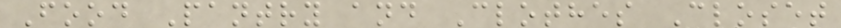Food Pantry and Clothes Closet
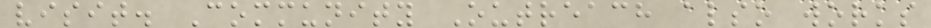visit. Community Outreach also works
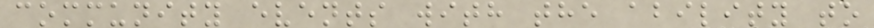community events with the ability to
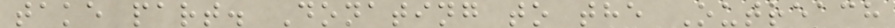take part. Donating to the Outreach
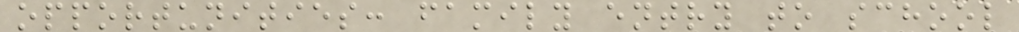opportunities: family entry to school
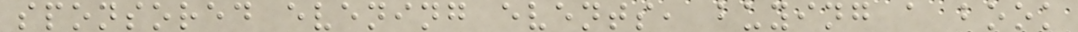sponsored evening events, buying a book
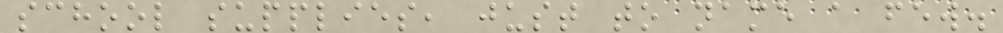school supplies, just to name a few.
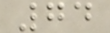74
